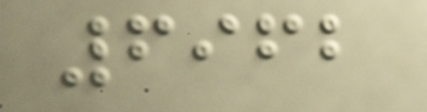6962
